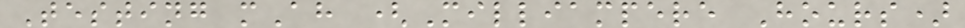Testing mAh (Milliampere Hours)
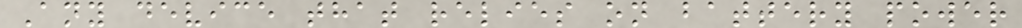Any device that relies on battery power
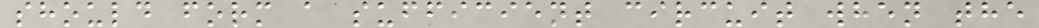should form a sufficient circuit when the
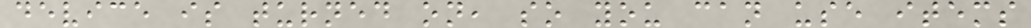device is turned on, so you can use items
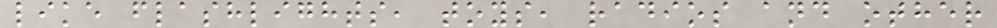like flashlights, toys, radios and other
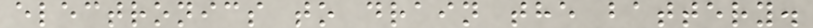electronics to drain the battery.
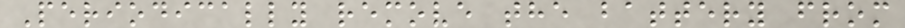Periodically remove the battery from
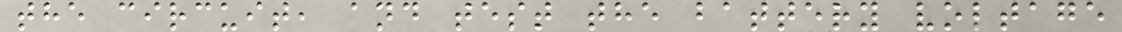the circuit, and test the battery voltage
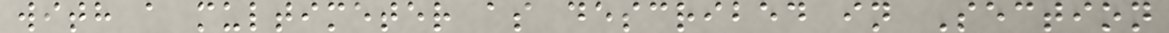with a multimeter as described in Section
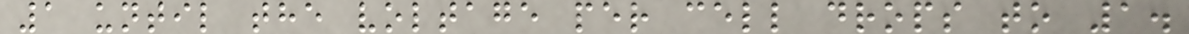1 until the voltage per cell drops to 1.
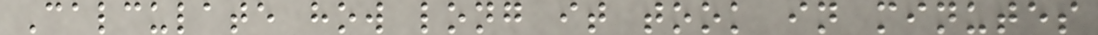Calculate how long it took in minutes
